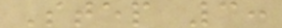Step 3:
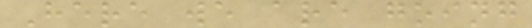Here we are going
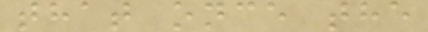that once the
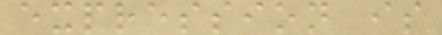expression is
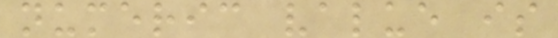numeric value is
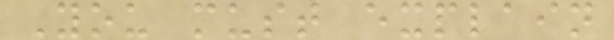You must explain
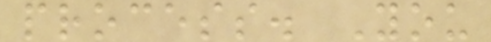process. You
